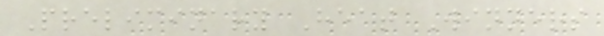Preliminary Heat Winners
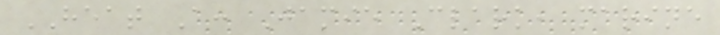HEAT A: Jamie Clark, marine
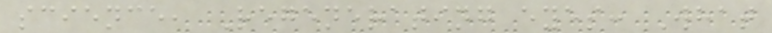science, Regenerating eyes: What
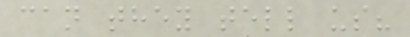can they tell us?
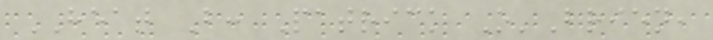HEAT B: Patrick O'Brien,
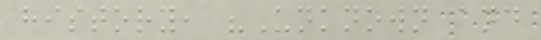history, "Unknown and
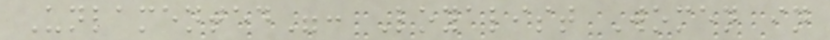Unlamented": Loyalist Women in
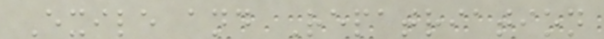Exile and Repatriation
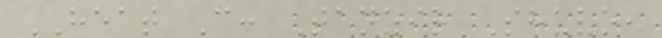HEAT C: Tanzir Shuvo,
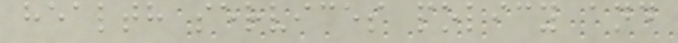health services policy and
